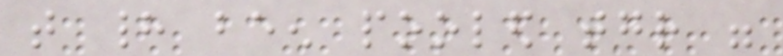that had been pooled together were
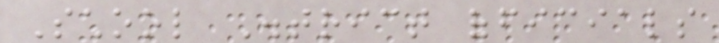School District officials
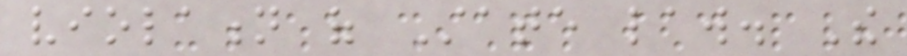violation of State law. The
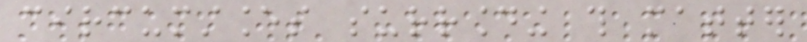circumstances surrounding this matter
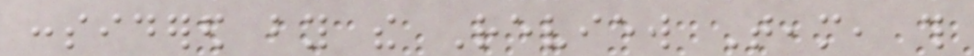considered by the Review Team, this
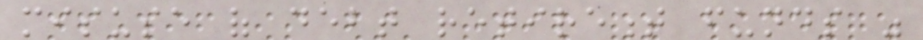misuse of debt retirement funds was
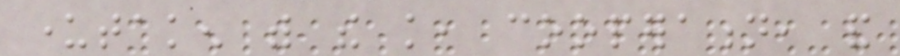undertaken with the knowledge, cooperation, and
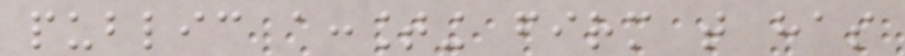public accounting firm that has
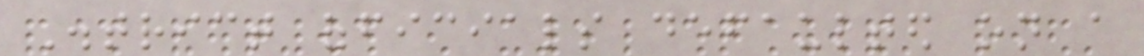District officials defaulted on a
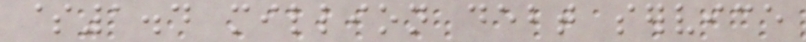$1.4 million debt service
